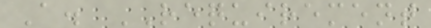A. REQUIREMENT
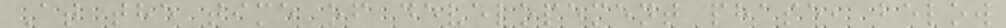At the time of developement phase, below
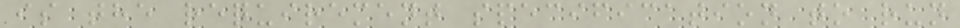is the requirement specification to run
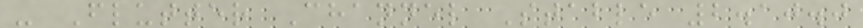- Flutter Channel Stable 2.10.0
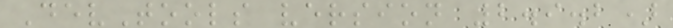DevTools version 2.9.2)
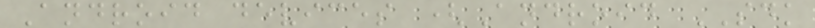Android devices (Android SDK
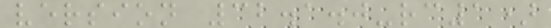version 32.1.0-rc1)
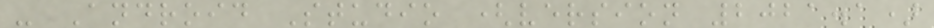- Android Studio (version 2021.1)
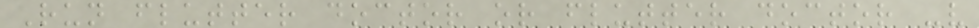Run flutter doctor or flutter doctor -v
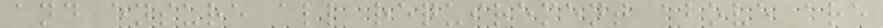and ensure all requirement above are
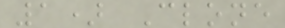1) Clone
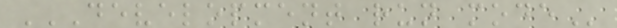DEVELOPMENT RUN MODE
